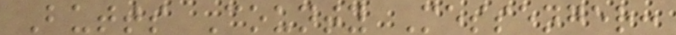Butts County Messenger:
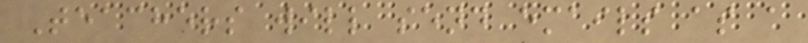Teachers will send emails as a
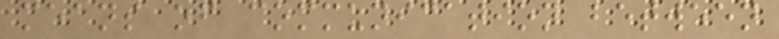means of communication between
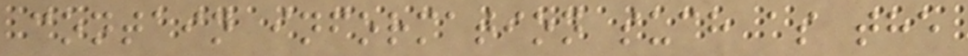contain information such as the
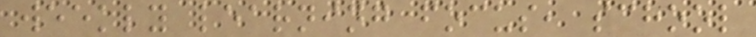weekly learning focus, school
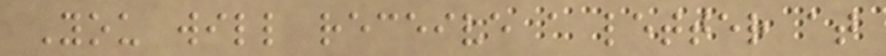You will receive a letter at
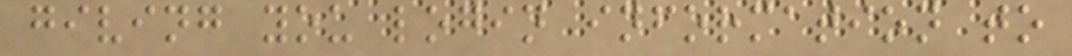giving you login information to
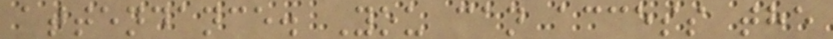attendance. You can access the
